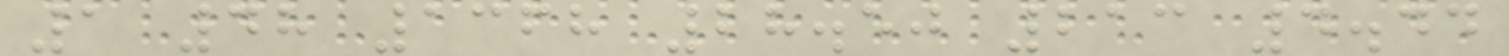1 48 1368 28.50 213 4.44
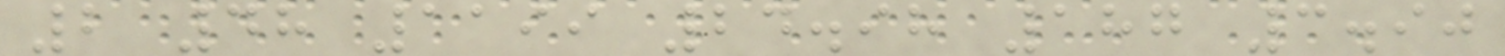2 48 1199 24.98 187 3.90
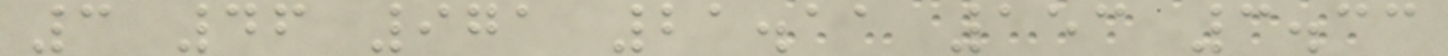3 46 971 21.11 153 3.33
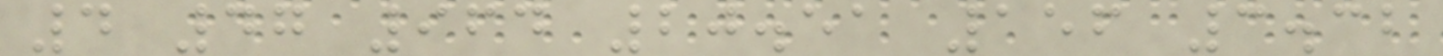4 47 964 20.51 156 3.32
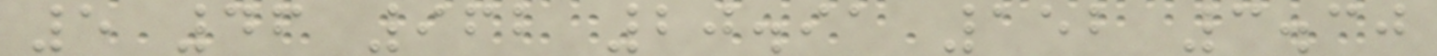5 46 962 20.91 152 3.30
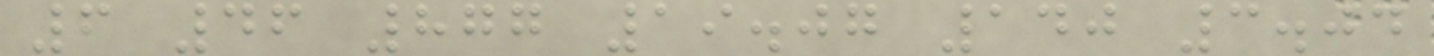6 46 877 19.07 140 3.04
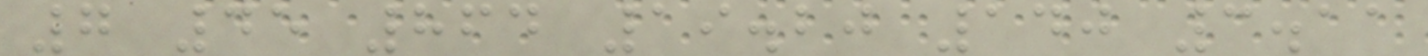7 45 864 19.20 140 3.11
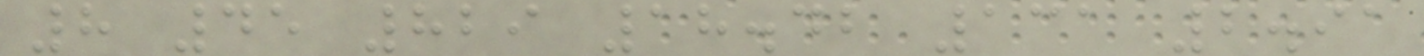8 45 829 18.42 131 2.91
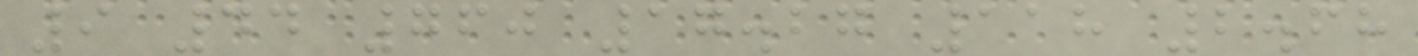9 44 760 17.27 118 2.68
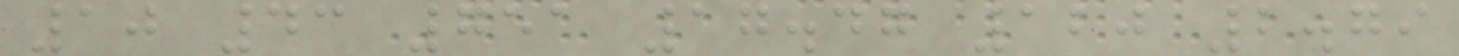10 43 751 17.47 120 2.79
